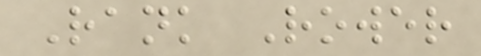Rank Rower
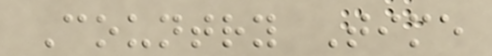Country Time
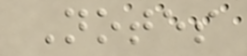Notes
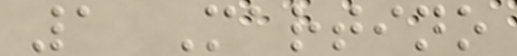1 Martino
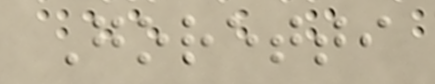Goretti
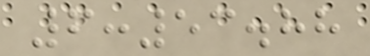6:53.88
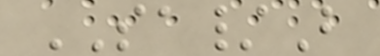SA/B
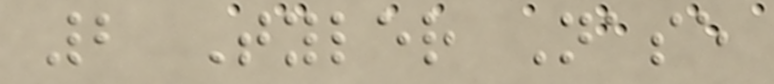2 Tyler Nase
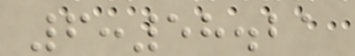6:58.21
